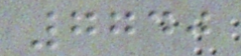7740
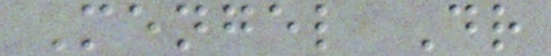Mengel Dr
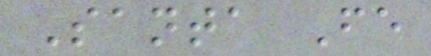Santa Fe
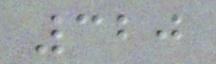320
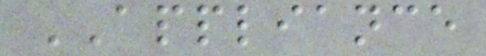APPLIANCE
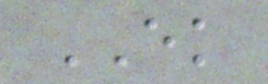EK
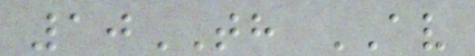10TH AV
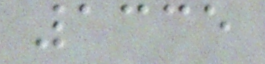1335
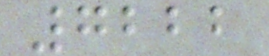7222
